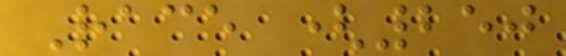Race (250
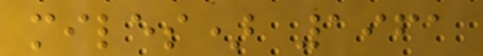miles) 1961
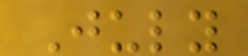July
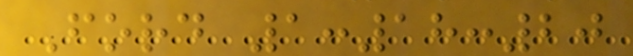Ford 1:18:20
